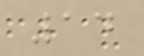14
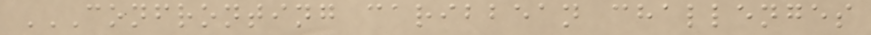CONFRONTING CARIBBEAN CHALLENGES
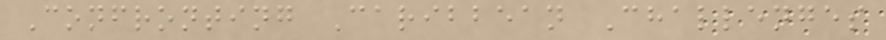Confronting Caribbean Challenges
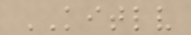KITLV
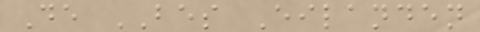De BES Eilanden
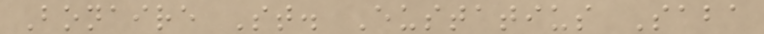Bonaire St. Eustatius Saba
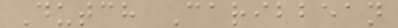Dutch Caribbean
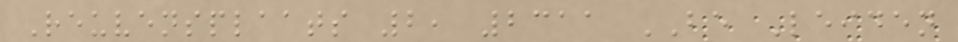Reuvensplaats 2, 2311 BE Leiden
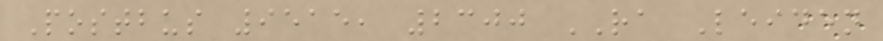Postbus 9515, 2300 RA Leiden
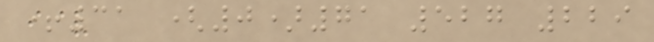+31 (0)71 527 229
